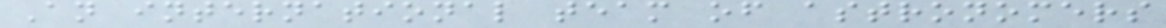An international team of astronomers
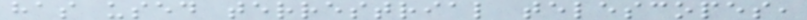has used terrestrial telescopes,
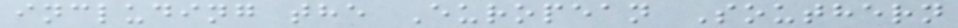including the European Southern
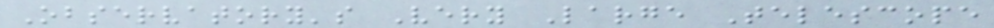Observatory's Very Large Telescope
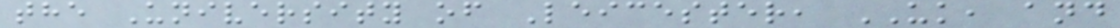the University of Leicester, UK, and
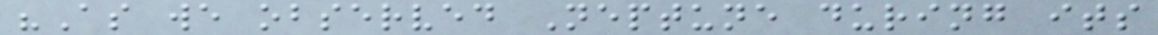"As we observed Neptune during its
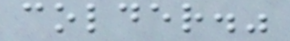colder."
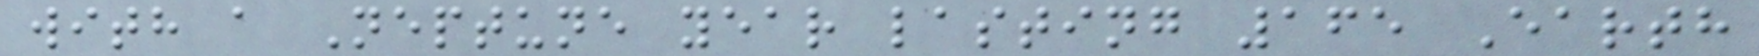with a Neptune year lasting 165 Earth
